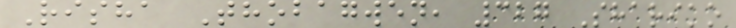Risha Thobagwen, 327 Shariko
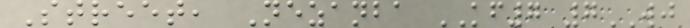Street, Nezanba KF7 7WJ
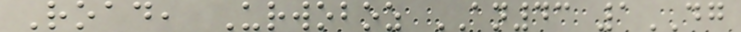Road, Urwoboz AN43 1DG
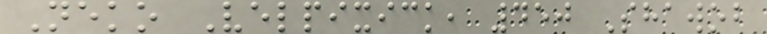Neko Velpixick, 450 Shawob
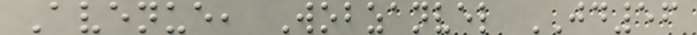Avenue, Wobzanvel JD56
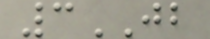3JB
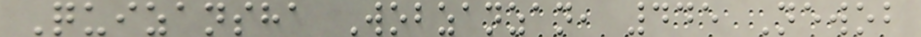Quizansha Wobzanzan, 445 Newob
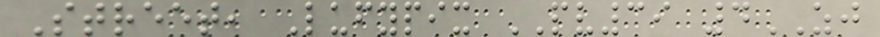Street, Lufypix PV39 4ZJ
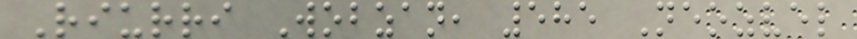Riurri Wobzan, 585 Neozvel
